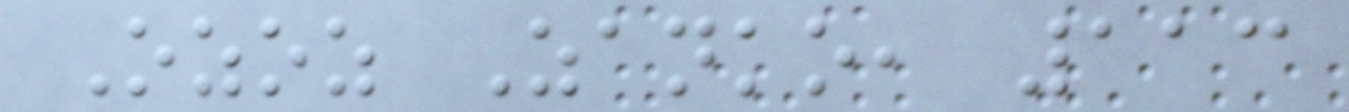Ozoz Zanko, 113
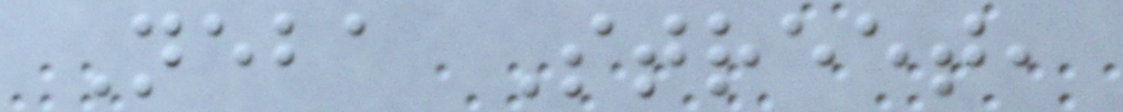Neba Street,
